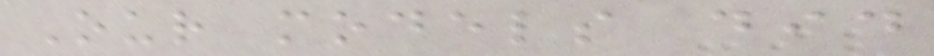Our models did
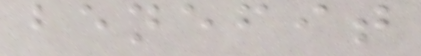benefit
